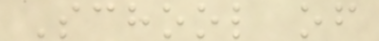School of
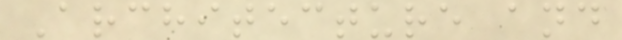Architecture and
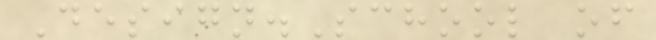Design.School of
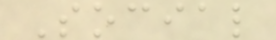Social
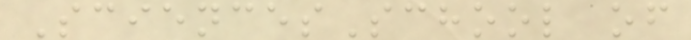SciencesSchool of
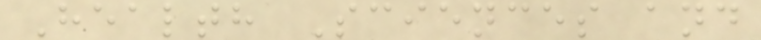Health Sciences and
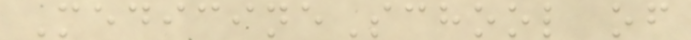MedicineSchool of
